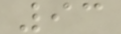93
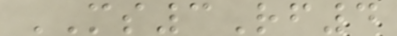MS3Rf4
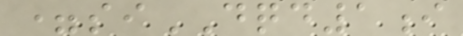=siDQD1i
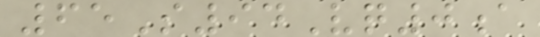65S94Vq0a
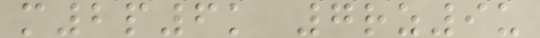m2p6k 7rz9u
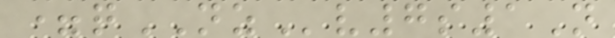=qNZv7s1N
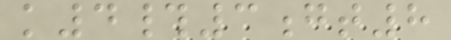k4#3gt8
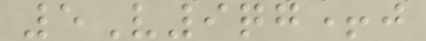5V9qg+j
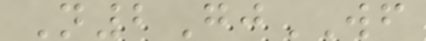N2GjWF
